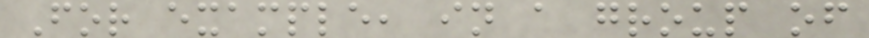For example, in a group of
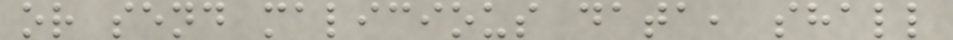or send malicious data, shall
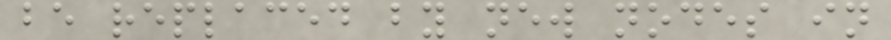be replaced by new nodes in
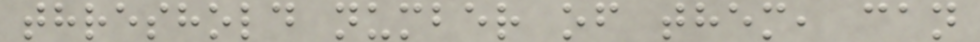threshold number of them, can
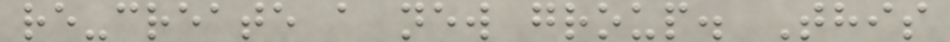re-create a new group. This
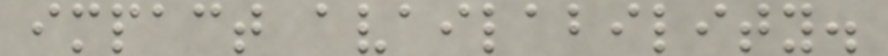impact availability.
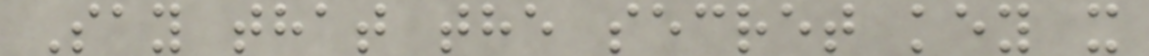Say that the secret key x
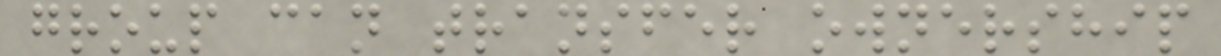group can transfer ownership
